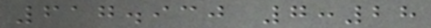617.930 7:28
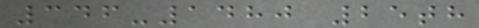346-1480 25th
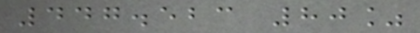447.523 80%
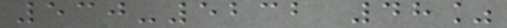530-5232 48%
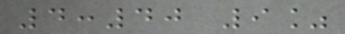4:40 9%
